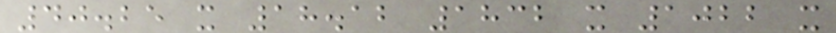40.25 x 18.12 1832 x 1022 x
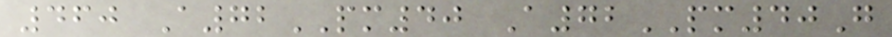460 A72PM40 A72PM40G
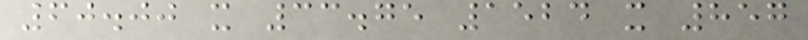60.00 x 33.75 1524 x 857
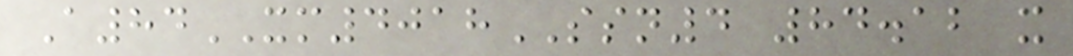A84XM4018SSN4 84.12 x
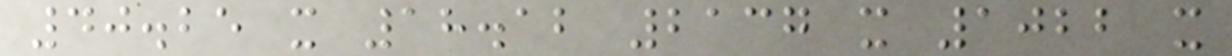40.25 x 18.12 2137 x 1022 x
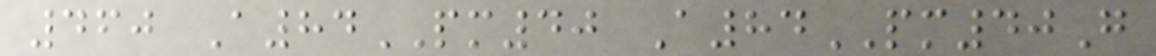460 A84PM40 A84PM40G
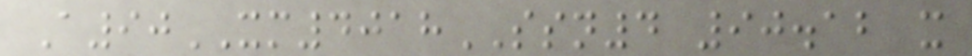A90XM4018SSN4 90.12 x
